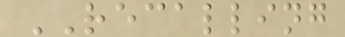RECALLING
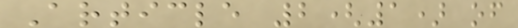Article 2(1) of
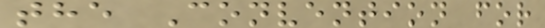the Convention for
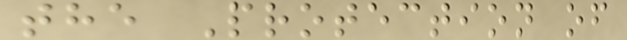the Protection of
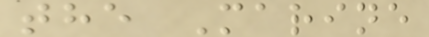the Marine
